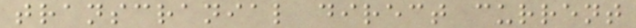transcranial direct current
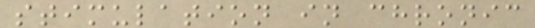stimulation in chronic
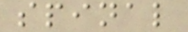spinal
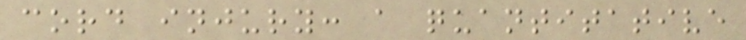cord injury: a quantitative
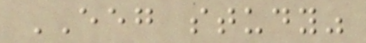EEG study"
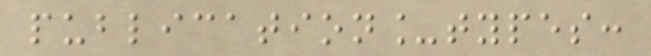publication_types:
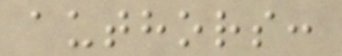authors:
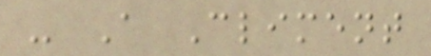- A Climent
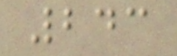243
